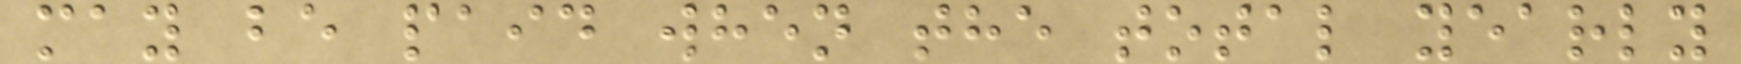may be paid when the total yearly
